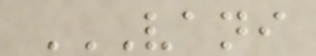VANI
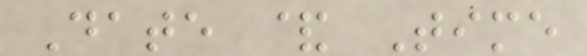Date & Time
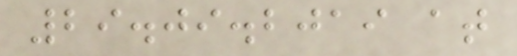29.09.2019 at
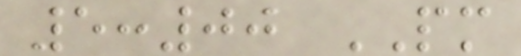5:00 PM
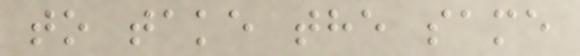to take the same
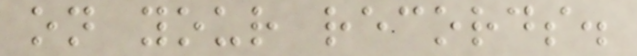on your records.
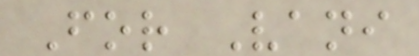For Vani
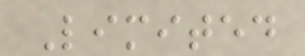Limited
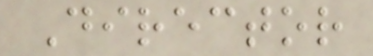Director
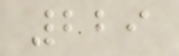229
